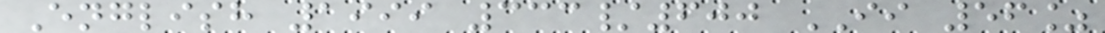English 1999 333/600 II 56%
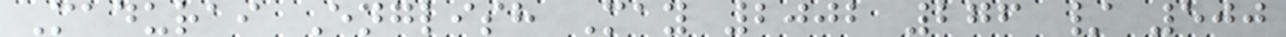Madurai English May 2002 276 / 500
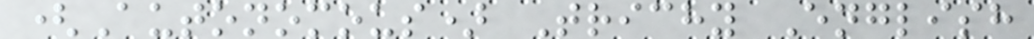(Autonomous) Trichy English
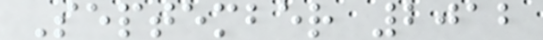September 2012
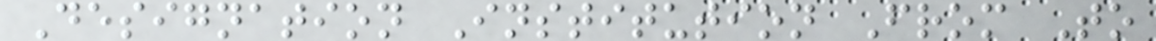Designation Institution From To
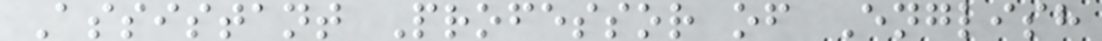Assistant Professor of English
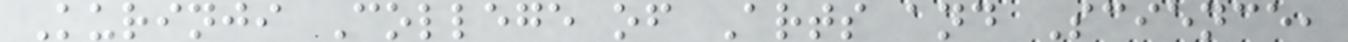Kurinji College of Arts and Science,
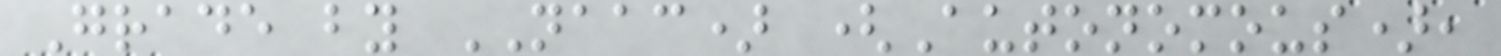Grade by NAAC) (Autonomous),
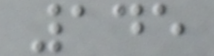145
